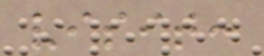visit:
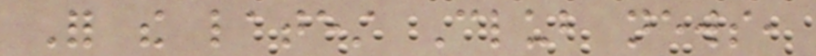For the latest Club news,
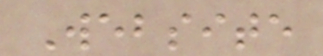Website
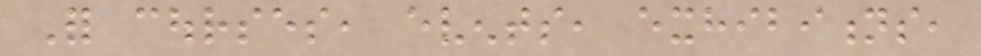For courses, events, exhibitions,
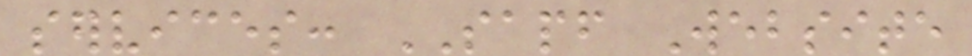services: SAPF Website
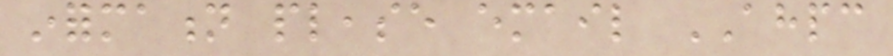information please email AHPC
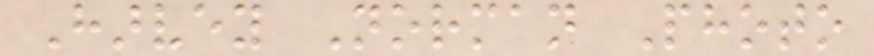Harvey Norman Photo
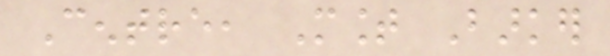Centre, Mount Barker
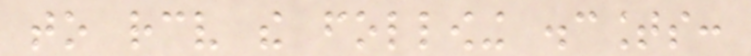to receive the following discounts:
